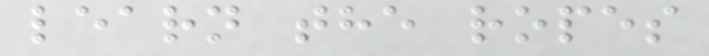learn the ropes
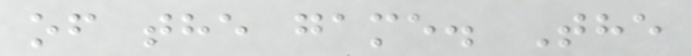of the game. The
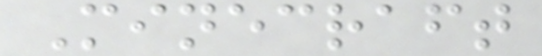Minecraft
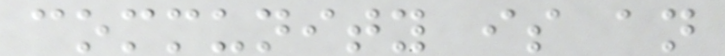community is an
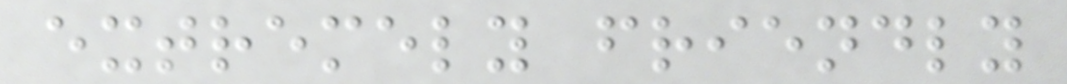extremely friendly
